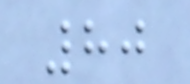80
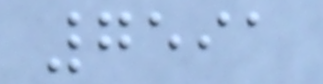7591
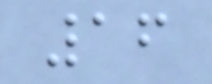16
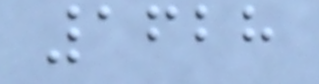1628
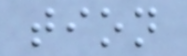tion
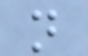n
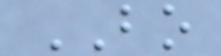BO
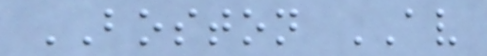BOSTON AV
